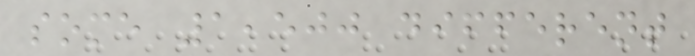some 1,500 different
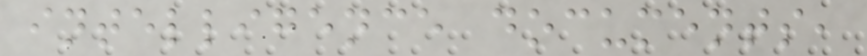intelligence documents,
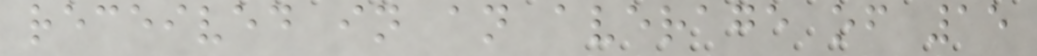received in an average of 15
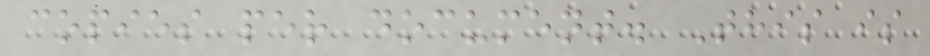copies per document. This is
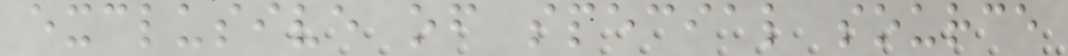exclusive of special source
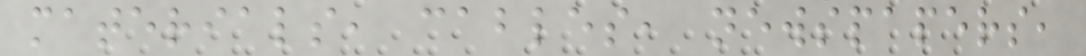materials, cables, newspapers,
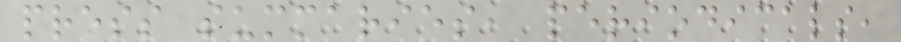press summaries, periodicals,
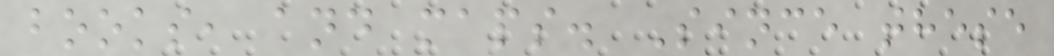books, and maps. Since these
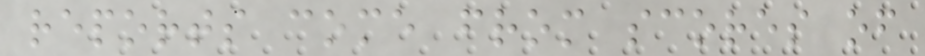reports come from scores of
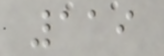119
